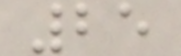25
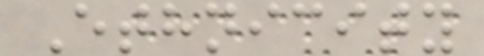Ethnicity
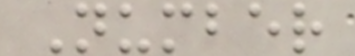Number
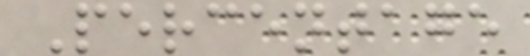Percentage
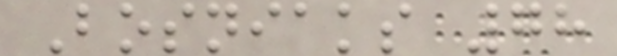Bosniaks 78
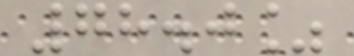78.0%
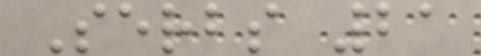Serbs 21
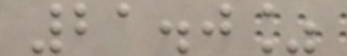21.0%
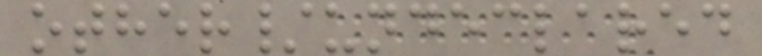other/undeclared
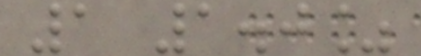1 1.0%
